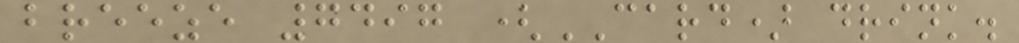breeze 7497 (CARD) drink.
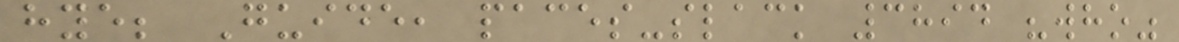hye; Guide, paces-slack 3894 "who"
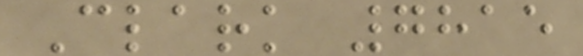Clark 7815
